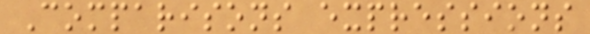Comparisons expressions
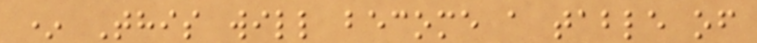* This will become a table of
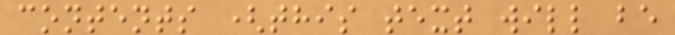contents (this text will be
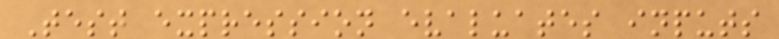Test expression evaluates inputs
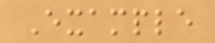Example
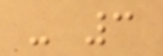- 3
